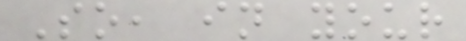So, in your
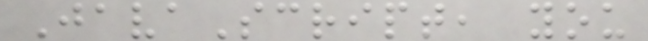JavaScript, you
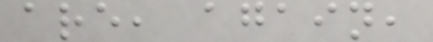are, again,
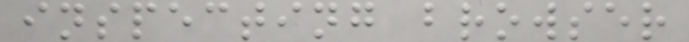inspecting browser
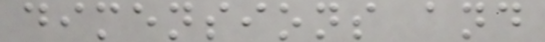dimensions and
